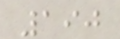190
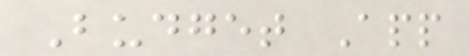Budget App
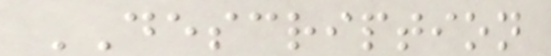DESCRIPTION
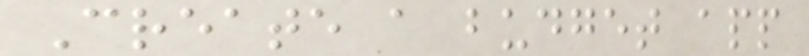Create a budget app
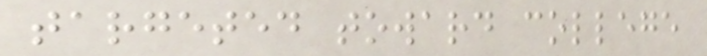targeted toward college
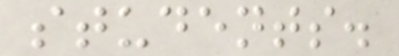students.
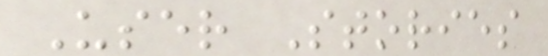User Stories
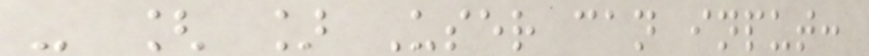- [ ] User can input:
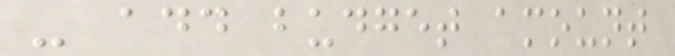- add budget amount
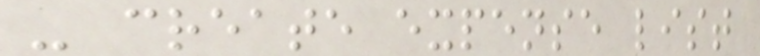- create expense list
